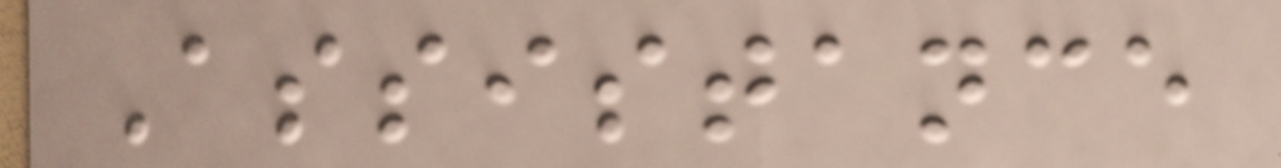Assistance
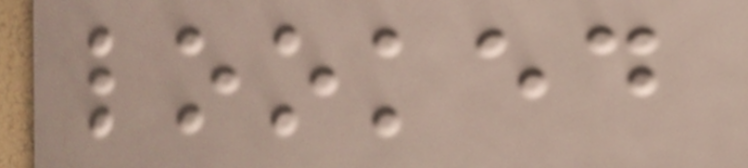looked
